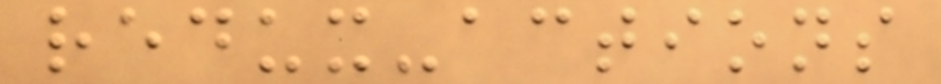redux-actions
